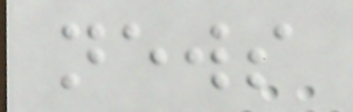news
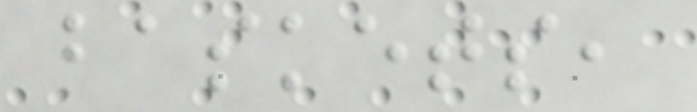baskets,
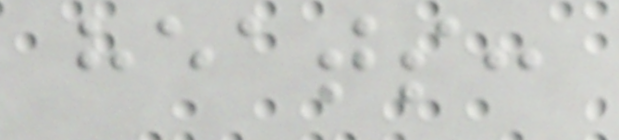heats:
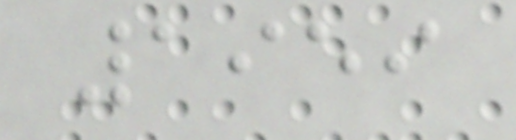1959
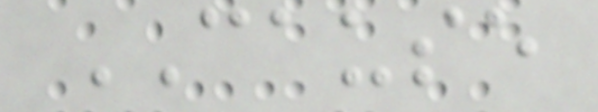CAUSE
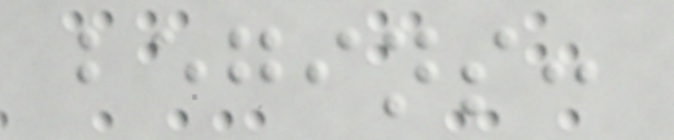begins:
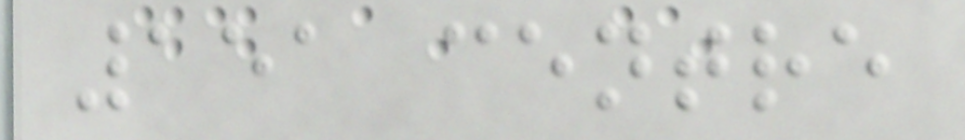151 centre
